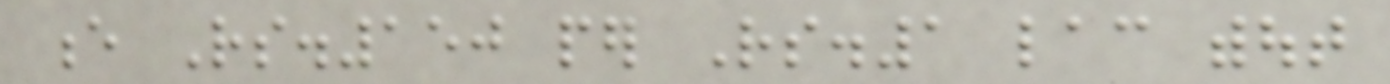e Rs.150 per Rs.1 lac without
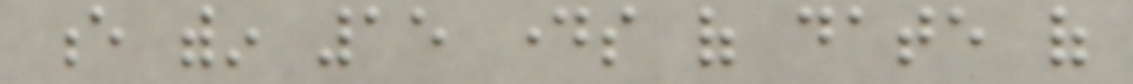e within 15 days of date of
